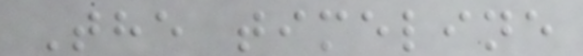The timeline
